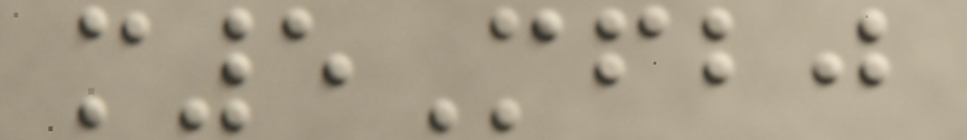m5Mfbj
